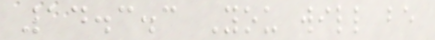14.3.3 You will be
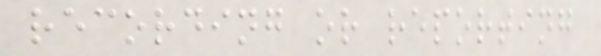recording or reporting
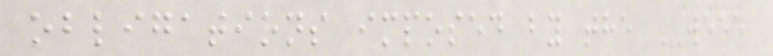obligations imposed by the WEEE
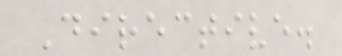Directive.
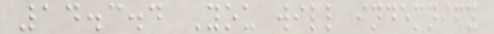14.3.4 You will indemnify
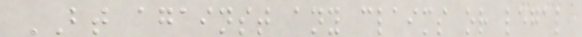BT against any claims or legal
